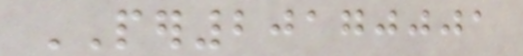PER20170001
